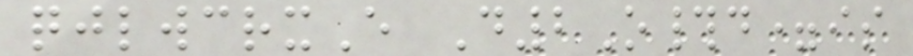qjlwcrxE D2O#d=is
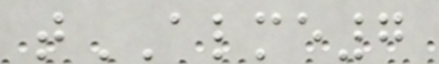tALME7
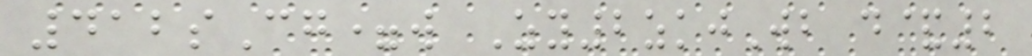412sCg=w Zy2zkjWb d&2
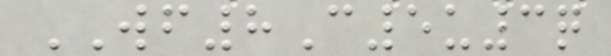WF8C5u3q
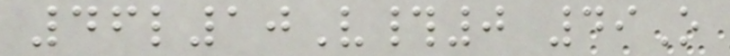46l10V#0 49O
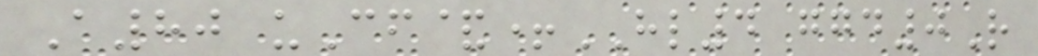A80 uCf&+HL4 ggd0R
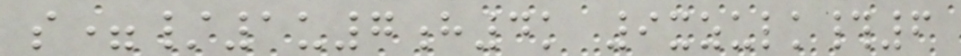s=/1u7h4k 9xzulk#6
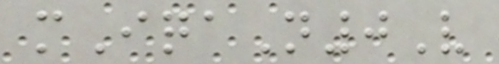mIqaN0V
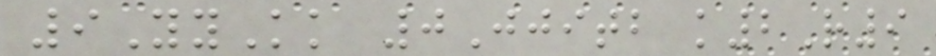9YyKk 0Jjitb k2R9
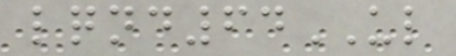lqnd64UL
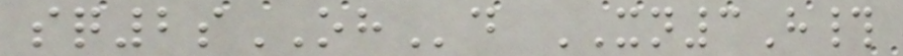sq2sOHd XN3H#
